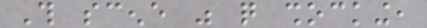This scene was quite shocking,
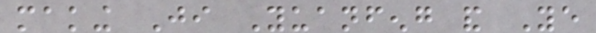making Ji Yuanfeng and Ye
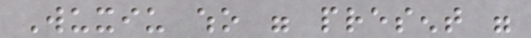Wuxiu who were present were
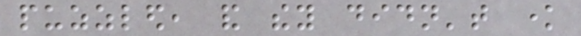puzzled, and they didn't know
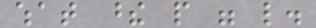what these people were like.
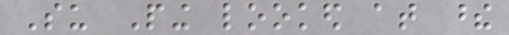Su Ping looked at these
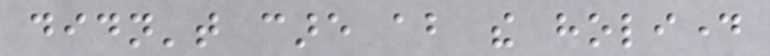didn't care about the holiday
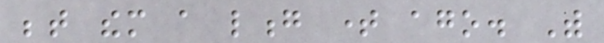between them a long time ago. With
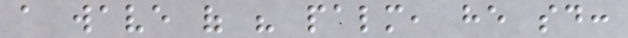a wave of his palm, he said:
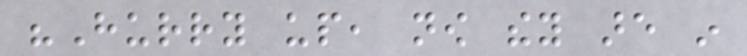"Hurry up, now they are in
